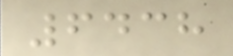6438
